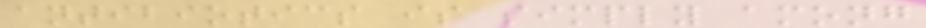antibiotics is simply among
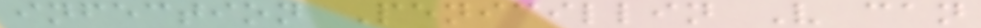infection Penicillin V can
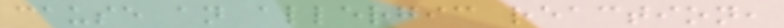cause an allergic reaction,
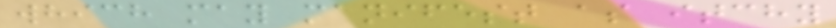which may manifest as itchy
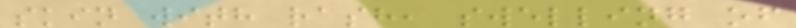skin with rash, swelling of
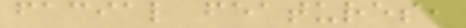facial features,
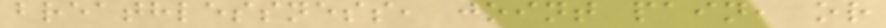breathlessness, joint pain, or
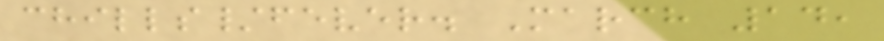chills/fever. March 14,
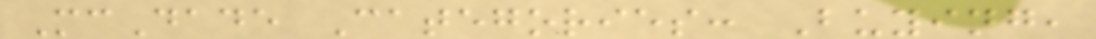McDade Categories: Buying,
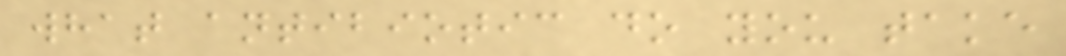what antibiotic do you take
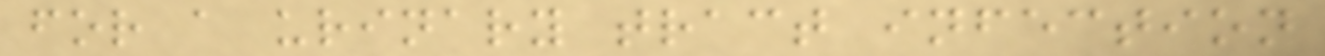for a urinary tract infection
